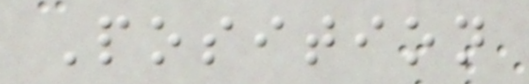Position
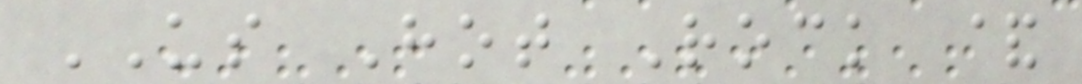US Hot Rock &
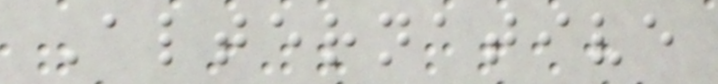Alternative
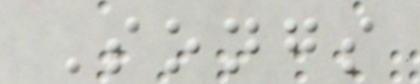Songs
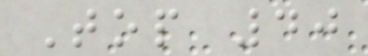Top 40
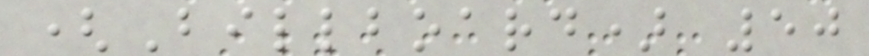(Billboard) 50
